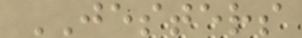JESTERS
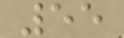55
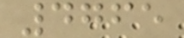4765
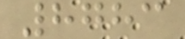8783
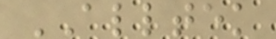ALLTEK
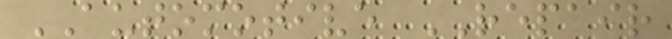AUTOMOTIVE REPAIR
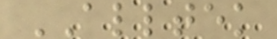ALLTEK
